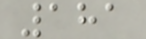181
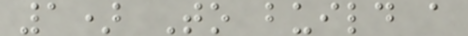1) To build a
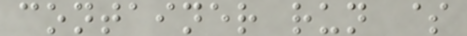container run $
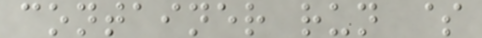container run $
